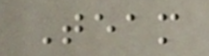Team
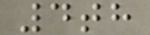4th
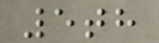5th
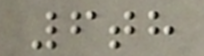6th
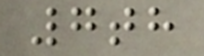7th
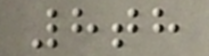8th
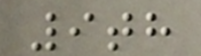9th
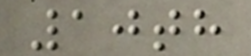10th
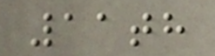11th
